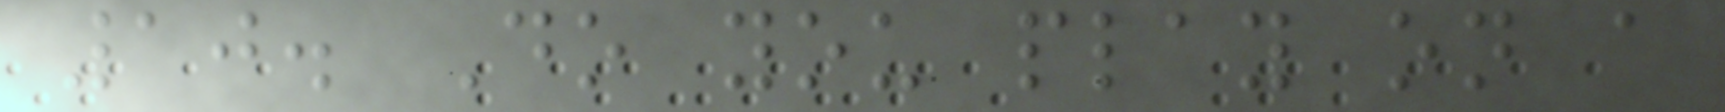10. Do you play on a
